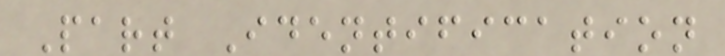Part Identification
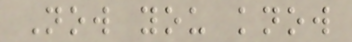Now you know
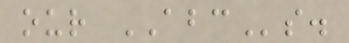our ABCs.
